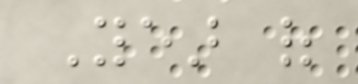Year of
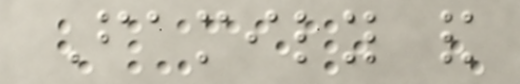Family and
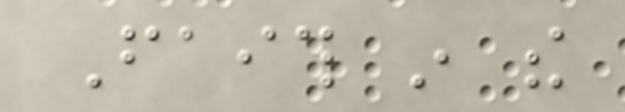Faith in the
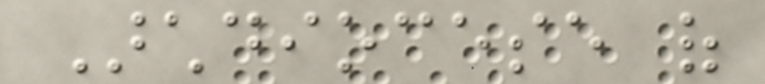Archdiocese of
